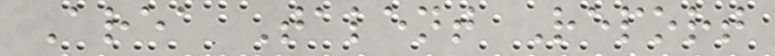Area Talent Report
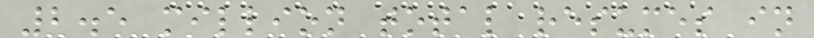2.5 million total resumes in
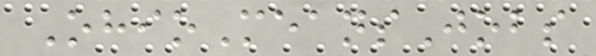OhioMeansJobs
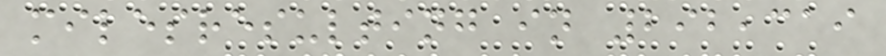milesresulting in 292,319
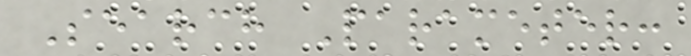Search Parameter:
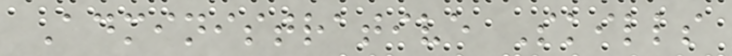Administrative Skills
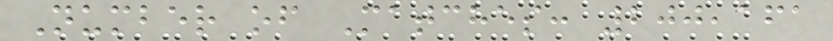Number of Matches: 200,161
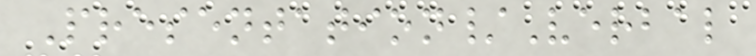Presentation/Verbal
